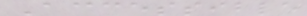Accessible
